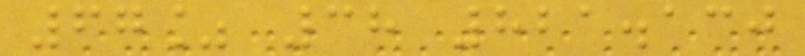67% 38 821.130
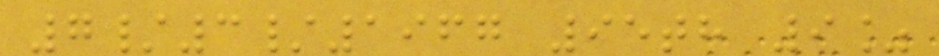7/3/1967 95th 9%
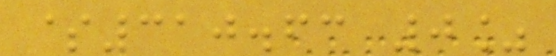$310.63 0%
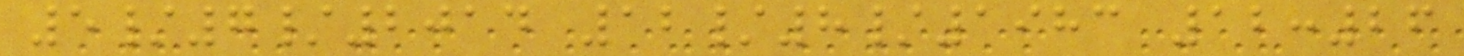5/7/2014 12/8/1983 12:26
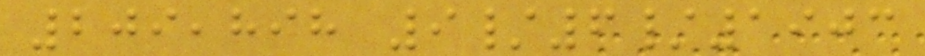209,898 9/6/1903
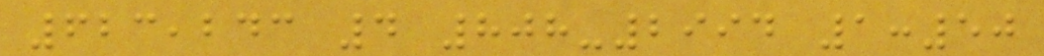623,243 4 808-2994 1:50
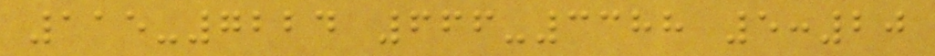115-7224 666-3388 5:20
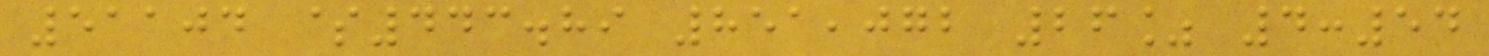51104 $443.89 851,072 26% 4:54
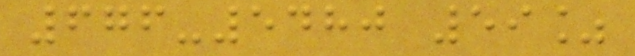676-5480 59%
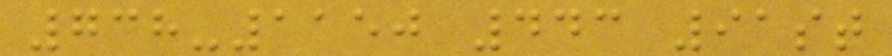738-1150 443 91st
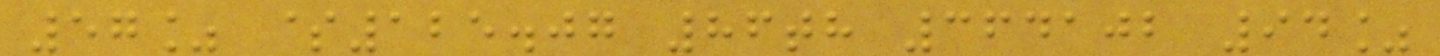57% $125.07 86th 364102 94%
